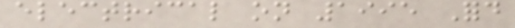electrical on 1995 Ford
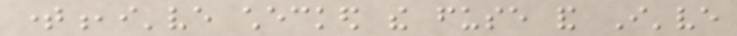time,i've checked the fuse and I've
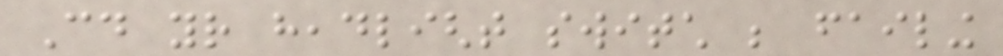Could your headlight switch be failing
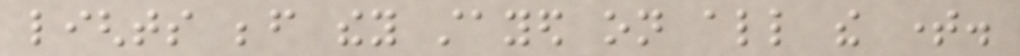lights before they stayed on all the time.
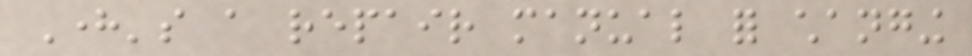Here's a repair manual for changing
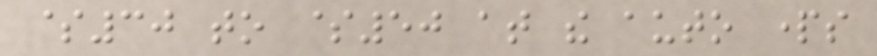$30 to $50 at the auto parts
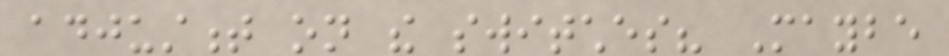adjustment on the switches? Maybe
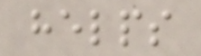helps
